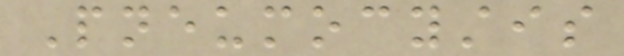Pneumocystis
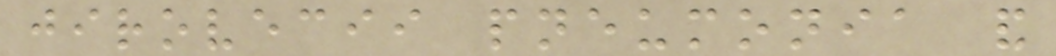jirovecii pneumonia and
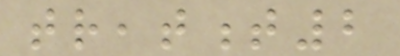treatment2
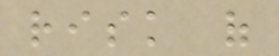risk of
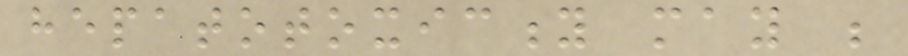hepatotoxicity may be
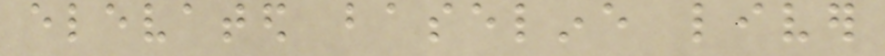elevated baseline liver
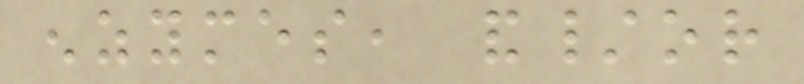enzymes, and/or
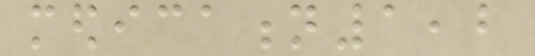medication1,2
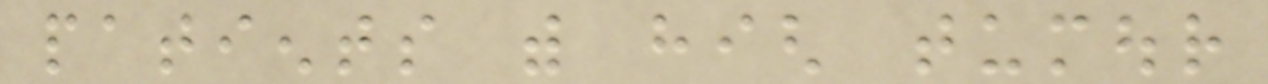patients with high tumour
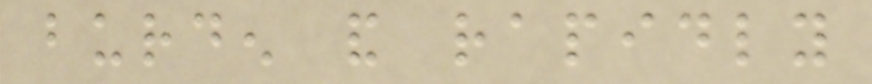burden and rapidly
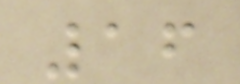16
